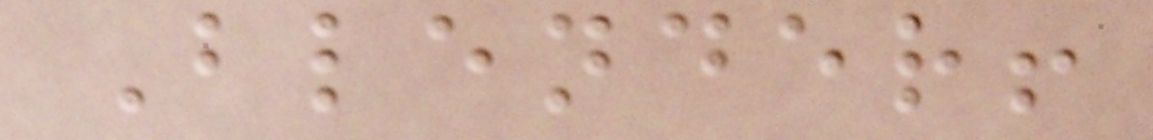Blender!
